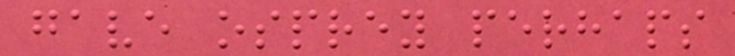gave osprey perhaps
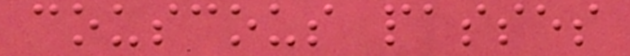couscous passes
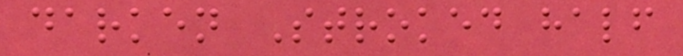darken Stroked half
